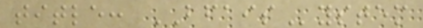title: BFAISystem
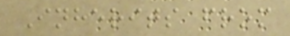Inherits from
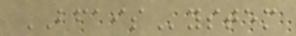BFAISystem
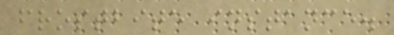frostbite instance.
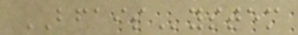BFAISystem
